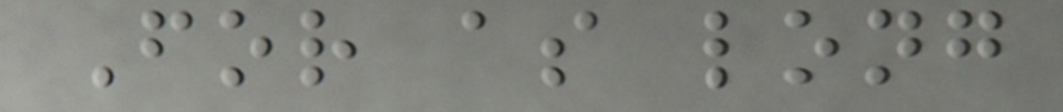For as long
